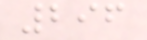296
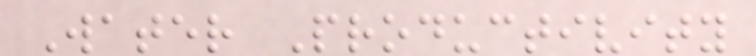Water Productivity
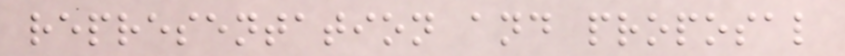representation and proposal
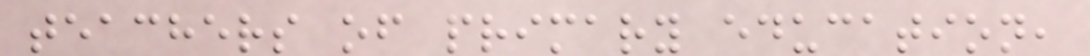teachers of primary education,
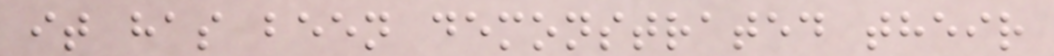it has been demonstrated their
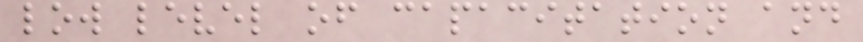low level of capacitation and
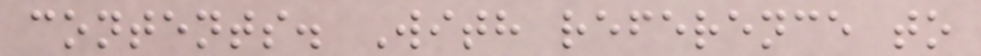contents. With reference to
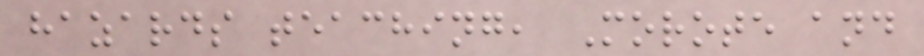hazards teaching, Morote and
